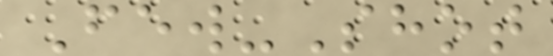Few-Shot
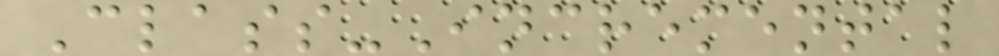Class-Incremental
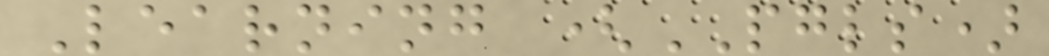Learning (PGLS)
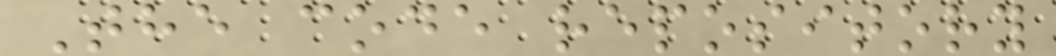The code repository
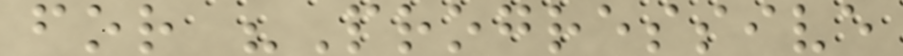for "Progressive
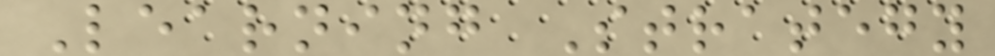Learning Strategy
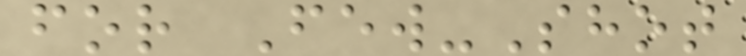for Few-Shot
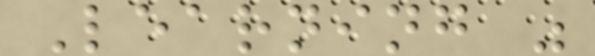Learning "
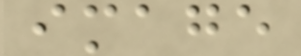image
